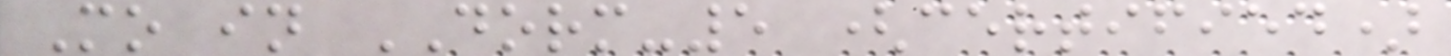Mo in DORM-5 (certified)
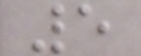5
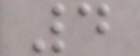4
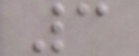3
